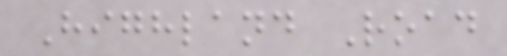Highland Road
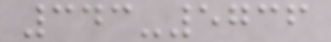343-5736
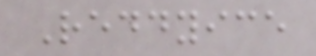Reddyice
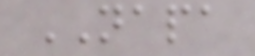NAPA
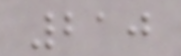210
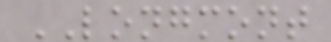LONGMONT
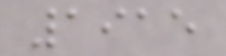1915
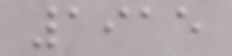1915
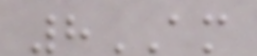8AM
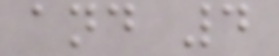and 4
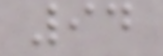94
